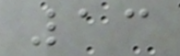13
